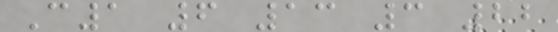C1 6 13 3 22
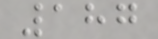187
